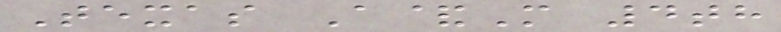Texas A&M 4th
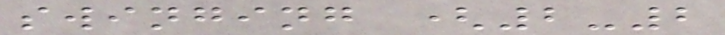swinging (2-2
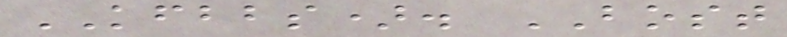KFBBS). BOST
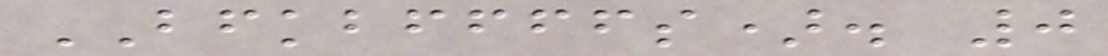BFKBFFFFS). 0
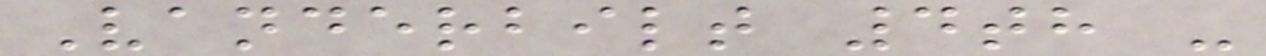Vanderbilt 4th -
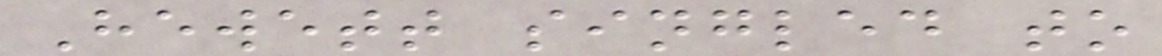Hewett singled to
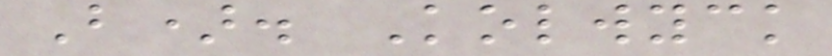B). Kolwyck
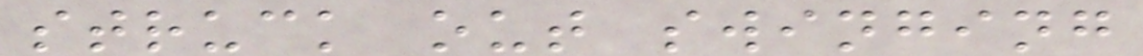struck out swinging
